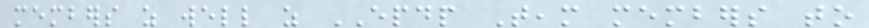members as well as EPDP Team members to
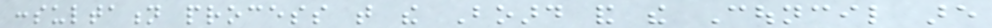consultation process that the Board and the Council are
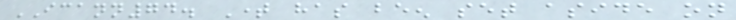ICANN74. Time has been set aside on
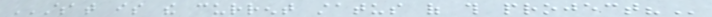WHAT IS THE CURRENT STATUS OF THIS PROJECT?
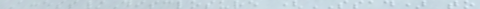Access/Disclosure (SSAD) to
